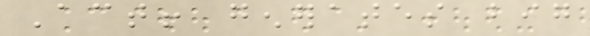Act! generates big
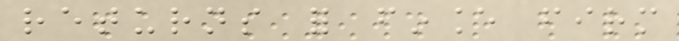returns for finance firm
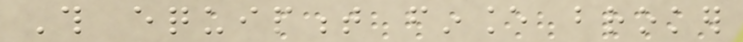This equipment finance broker
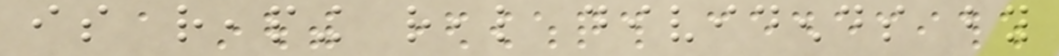is reaping real dividends by
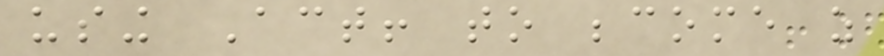using Act! to become as
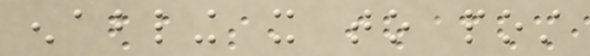enabling it to post
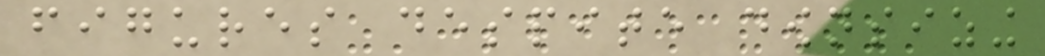figures despite downsizing
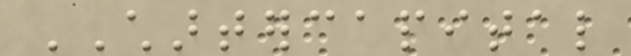CHARTERCAPITAL
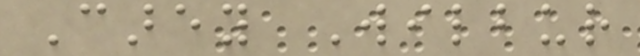Carey Wilbur
